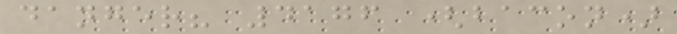danger? 4176 (bacon)
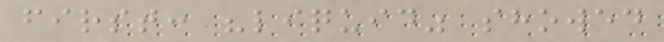first: "liquid" showed
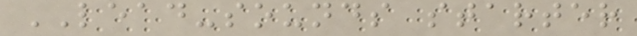LEAD-sounds starter
